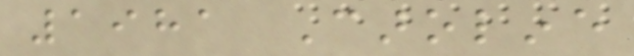1981 Caroline
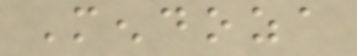Mendoza
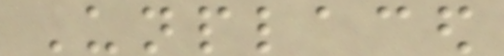Unplaced
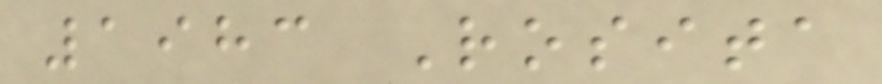1983 Rosita
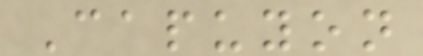Capuyon
